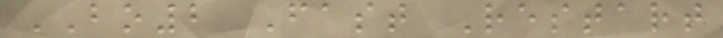BO2 Fast Restart
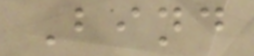Bind
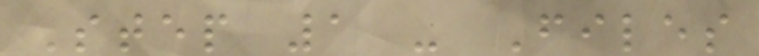Step 1 - Files
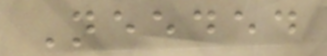Needed
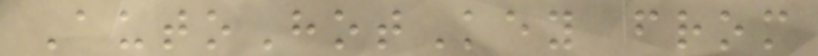AutoHotKey from
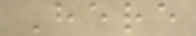Here
